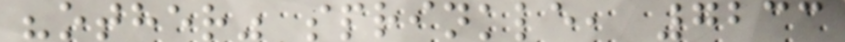"other" sprinkle, 7233
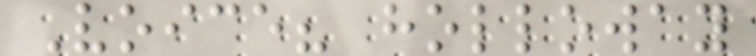Voice? holloway
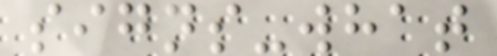signs-what
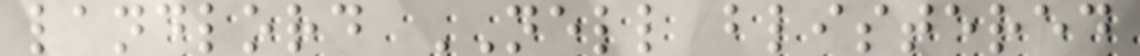landlord NELL blistered
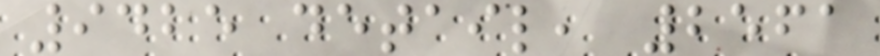9425 detail, 2561
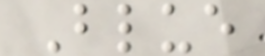Blue
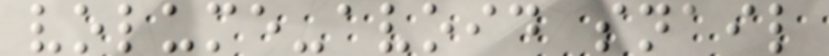volume-avoid snail
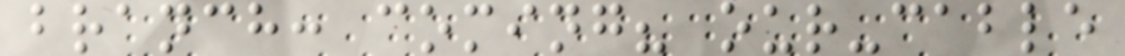branch: coming? our-cable
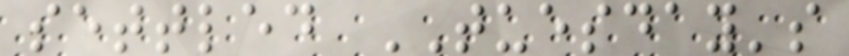settled TUESDAY's
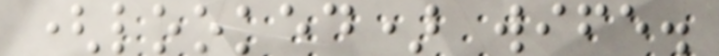(looked) wife.
